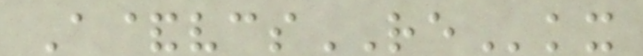A&vcsREkx
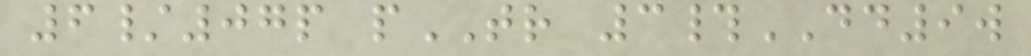6/07p pTR 3#DD9w
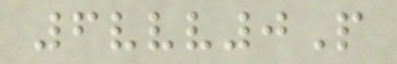6vvv0P
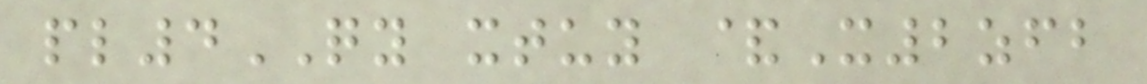pl4QY xtuy &X2zfb
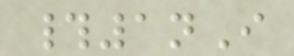#1nI
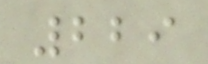229
